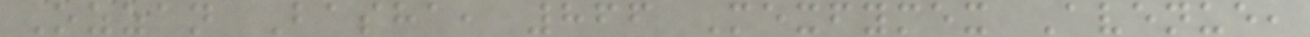Ozzan Basha, 866 Mexfymex Avenue,
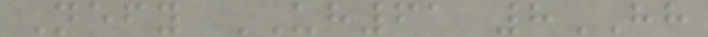Nefy UH61 8HH
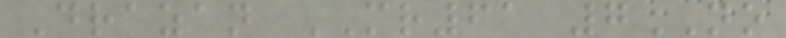Drazan MR61 7NO
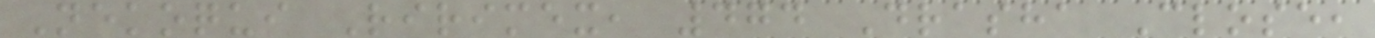Nekoqui Ririmex, 474 Drasha Close,
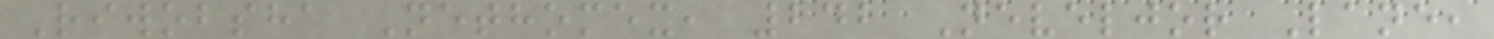Riwobsha Nethomex, 242 Neveljor Lane,
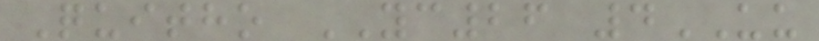Quitho YC26 4UU
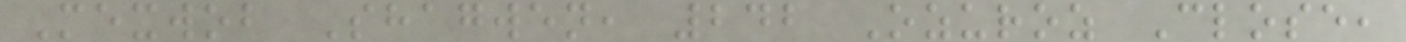Mexwob Shagwen, 242 Ozuroz Close,
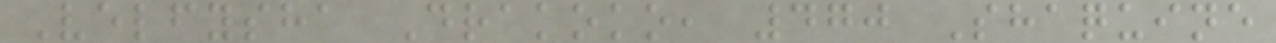Velfysha Drakoko, 470 Shaquine
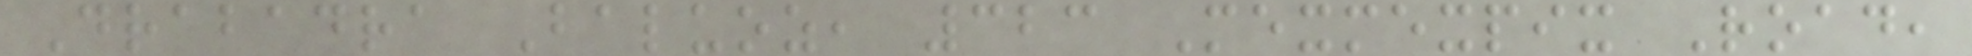Drabadra Baluoz, 323 Mexmexpix Road,
